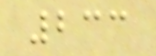233
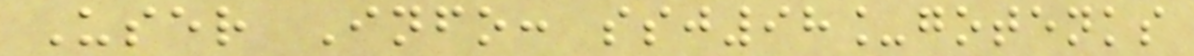User Info: ssj98_gotenks
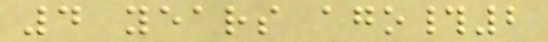4 years ago#2
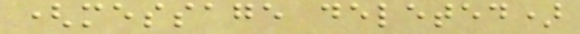(message deleted)
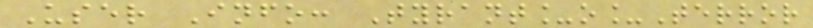User Info: Tyrant_o_Terror
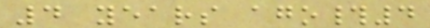4 years ago#4
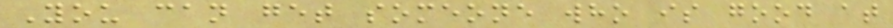You can get someone who is good at
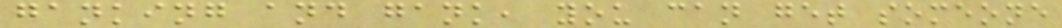ganking and gank, you can get someone
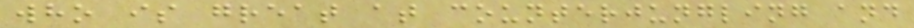who is great at counterjungling and
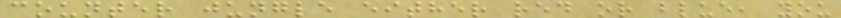counter jungle either red or blue, you
